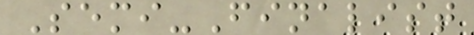Semi-Finalist
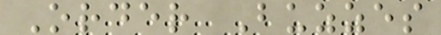Order Buzzes
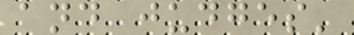and judges'
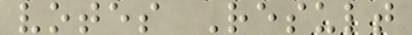votes Result
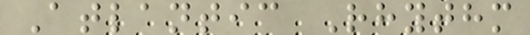Atlantic Rhythm
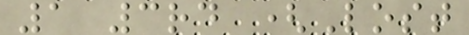1 3rd (Lost
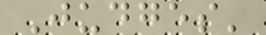Judges'
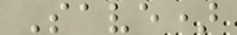Save)
